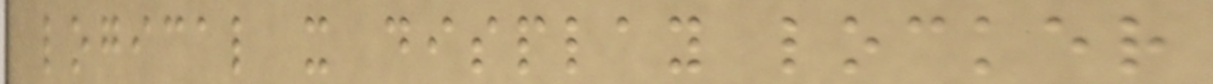logical x display locker
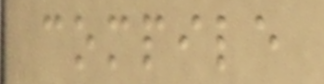compile
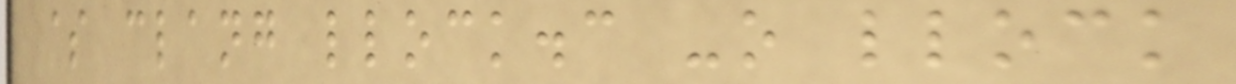$ clang llock.c -o llock
